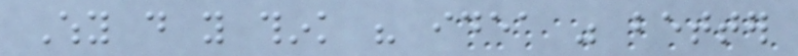Why do you think his idea was better
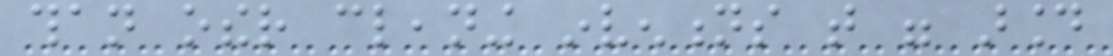than other cleaning inventions that were around
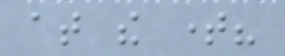at the time?
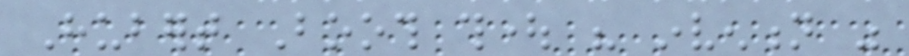Hubert Booth thought his invention was
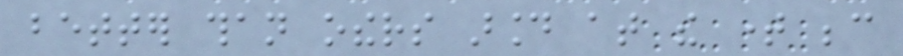better than others around at the time because
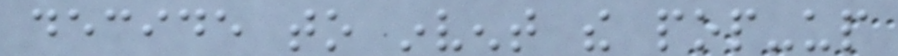decide to invent the pop-up
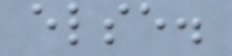else.
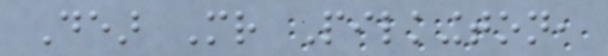Dear Mr Pilkington,
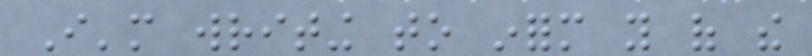I'm writing to inform you of the
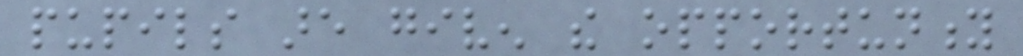pupils are given the opportunity
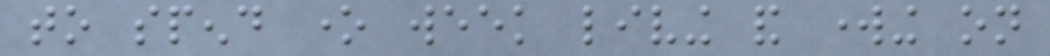to spend one week living and working on
